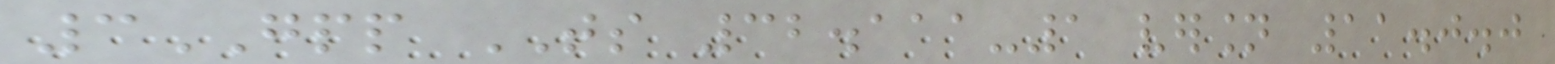3GPP TS 32.111-1 version 11.0.0
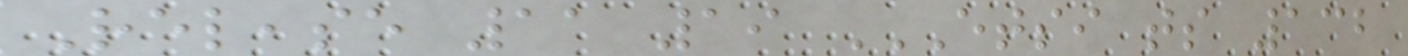Release 11 19 ETSI TS 132
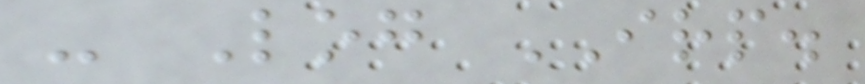- Log IRP.
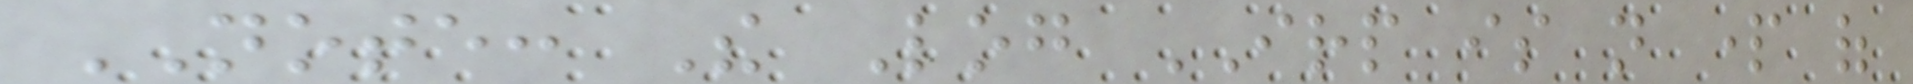NOTE: The Log IRP is not part of
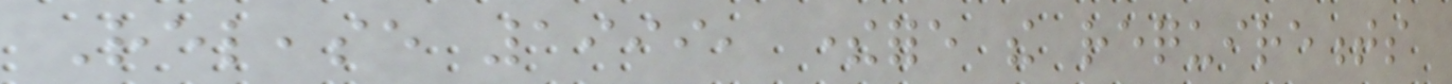Release 1999, therefore the requirements
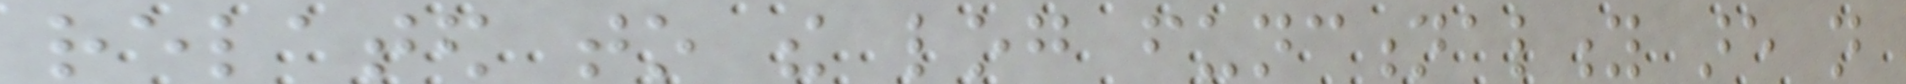related to the log functionality are not
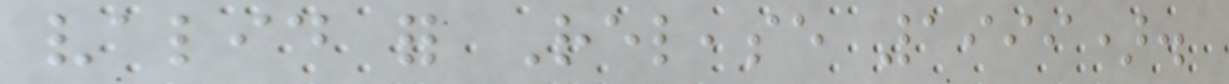valid for Release 1999).
